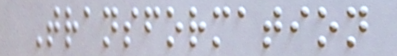Transformation
